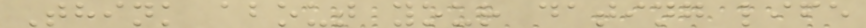Think about your dating life
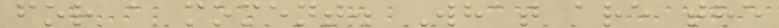for a moment. What are the
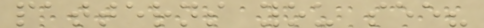patterns you see?
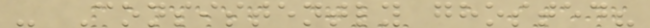- Consistently ghosted?
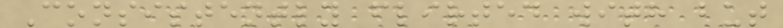Consistently flirted with but
